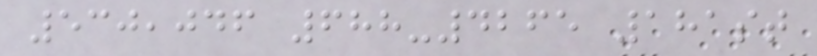530,046 688-4265 181st
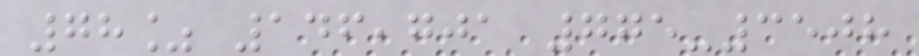78% 146,701 775-3508
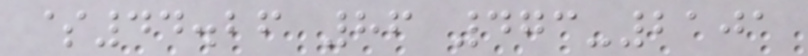$44.26 86 473-2101
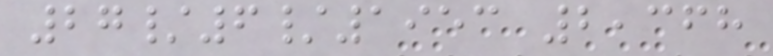27/6/1953 2,368
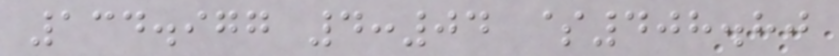134.977 4:04 $408.80
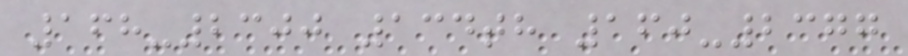168-2300 134th 160-2377
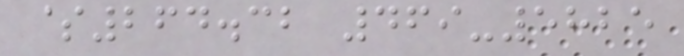$264.32 469-5825
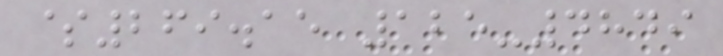$269.15 125-4849
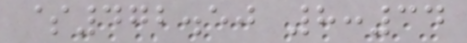$472.50 8:34
